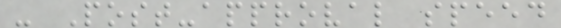- Post-approval speed
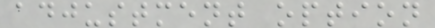adjustment option
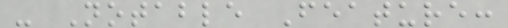- Notable Feature:
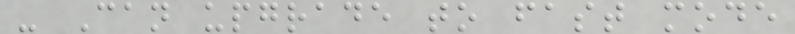- Can upgrade to fast mode
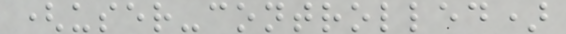(user-controlled)
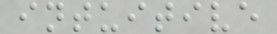intuitive
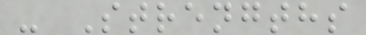- Strengths
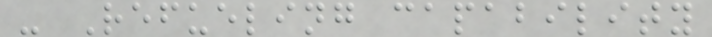- Refueling capability
